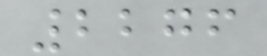2276
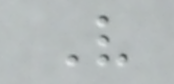V
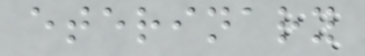eterinary
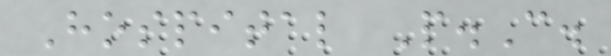Hospital P.C.
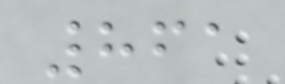861
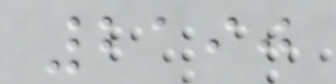2190
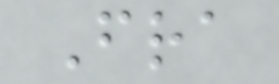Fra
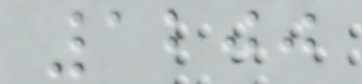1200
